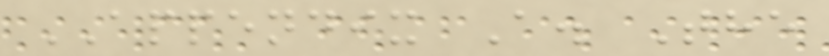APPENDIX A. The
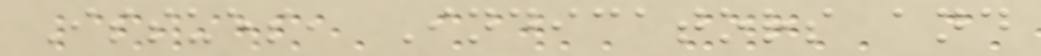Issues, Indicators and
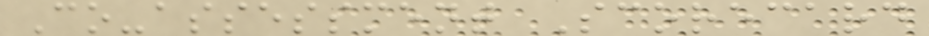Co-assessment Scorecard
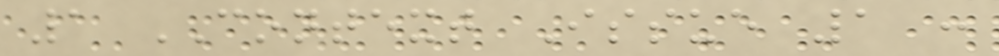1 CONTEXT Issue 1 :
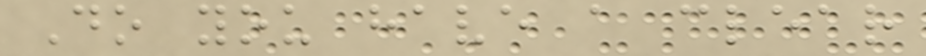Do you have a clear
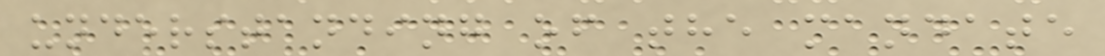understanding of the mandate
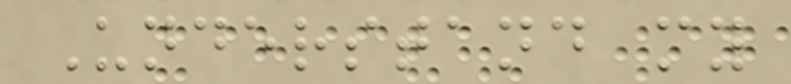Understand my
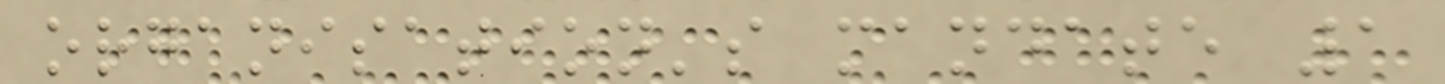organisation's mandate 1
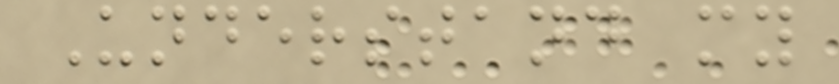Understand my
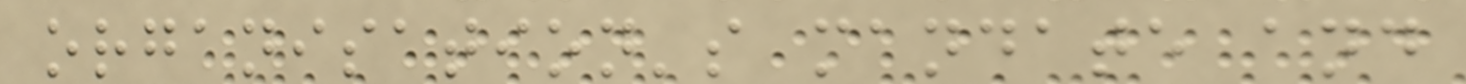organisation's mandate and
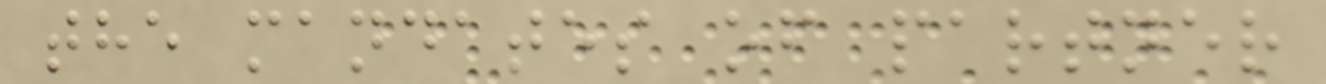the mandates of partner
